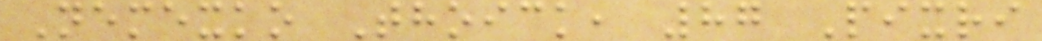Nemexko Thoick, 87 Pixri
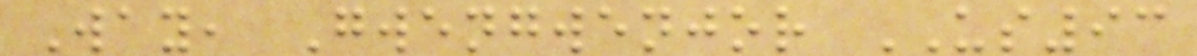Way, Gwengwenjor US93
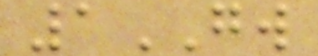1GW
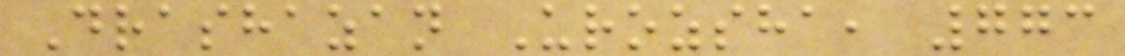Drashazan Urozsha, 773
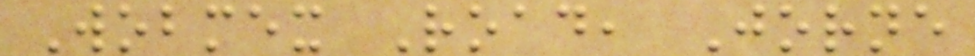Wobmex Road, Jorne
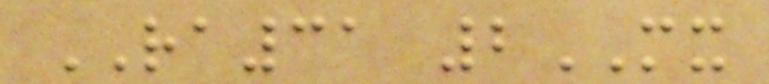RA31 2MX
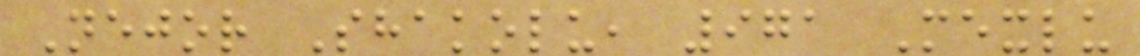Nejor Shakolu, 971 Mexlu
